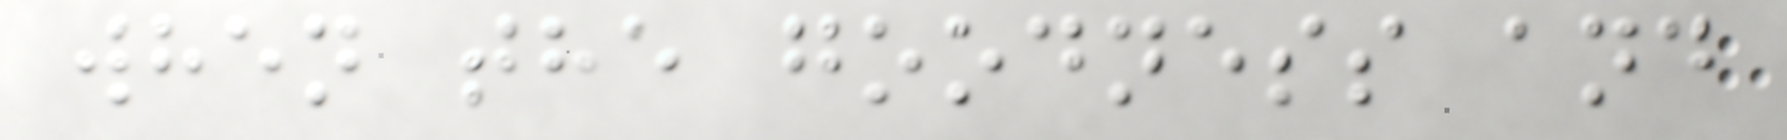when the goodness and
